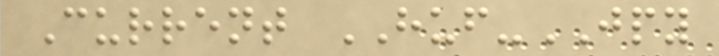Current HUF-JPY
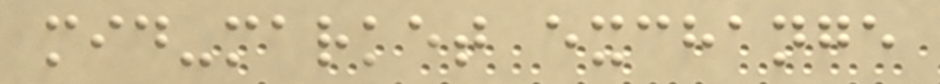mid-market exchange
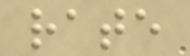rate
